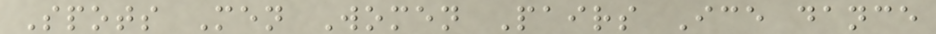Spots Men Women Pairs Ice dance
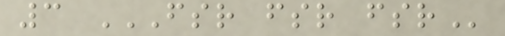3 FSR FSR FSR
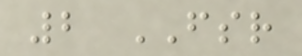2 FSR
